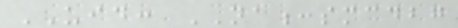UID: NA:smcdbg
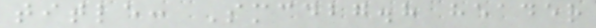title: Smcdbg.h header
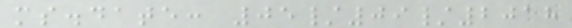ms.date: 05/09/2018
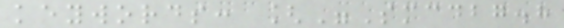keywords: ["Smcdbg.h
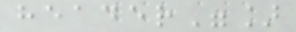header"]
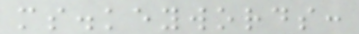ms.keywords:
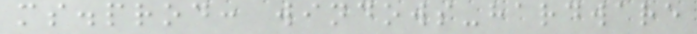ms.prod: windows-hardware
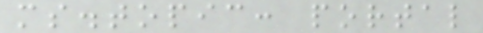ms.topic: portal
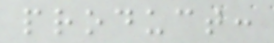product:
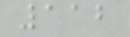112
